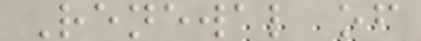Renewal of
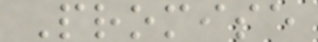Promise
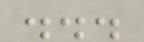...
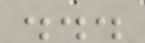...
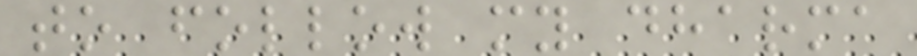to follow my dharma
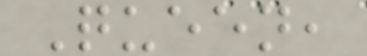Queen,
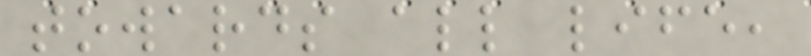towards all life,
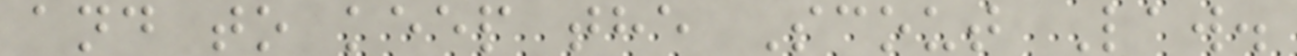and to keep the Scout Law.
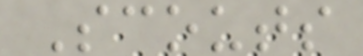Scouts
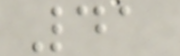41
